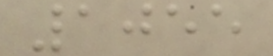1055
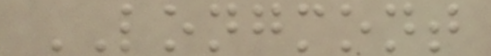LONGMONT
